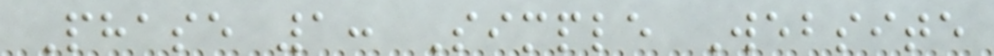Phase 1: Simple Website
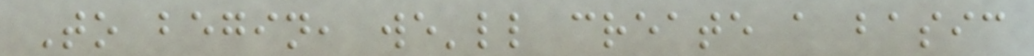To begin, we'll create a basic
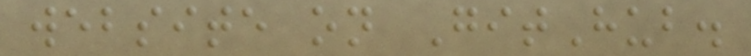website on GitHub.
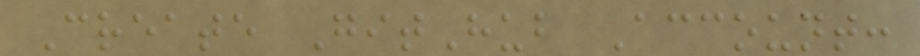Create GitHub Account:
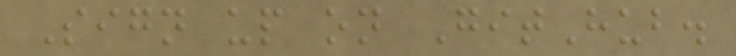Sign up on GitHub.
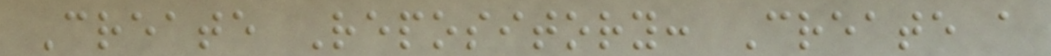Create Repository: Create a
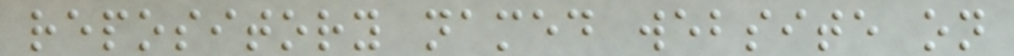repository named website on
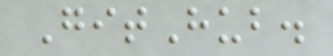GitHub.
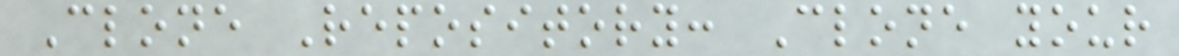Clone Repository: Clone your
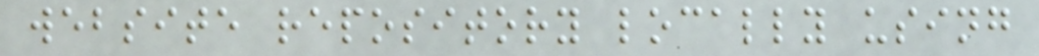website repository locally using
